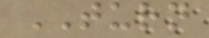TURN
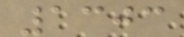1303
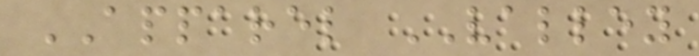APPAREL VALLEY
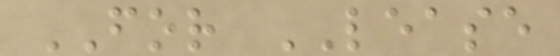FOR LEASE
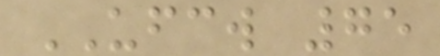UFCW 75
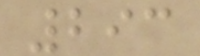293
